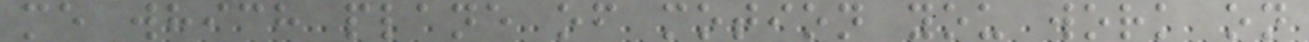me which plane of motion you work on
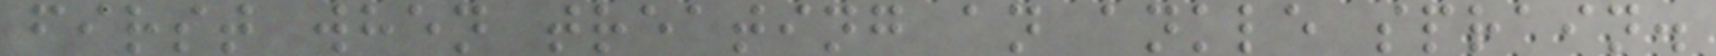first when treating an ankle sprain.
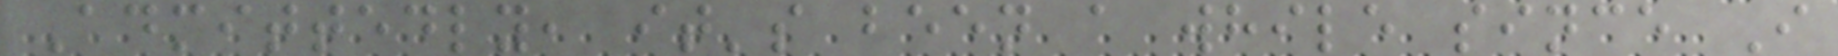Admittedly, it's been a while since I
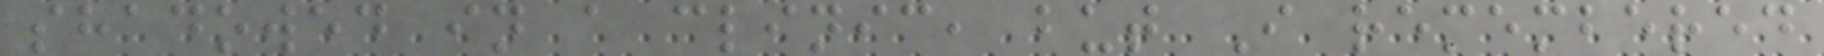shadowed in a clinic, but I remembered
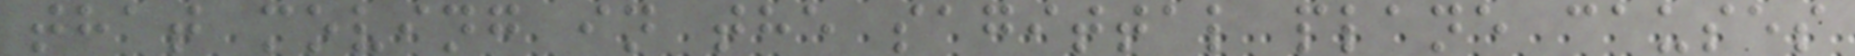that moving in the sagittal plane causes
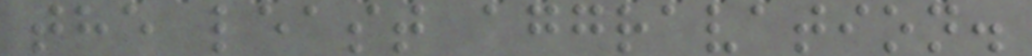the least aggravation.
